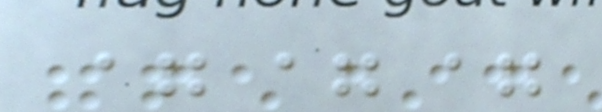===
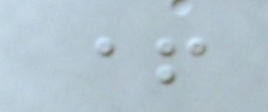+
